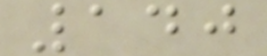140
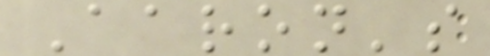Aaron's
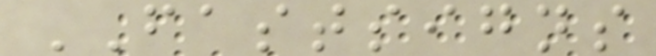FASTSIGNS
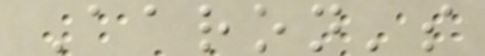Aaron's
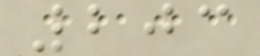203
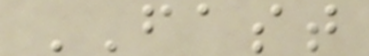FAST
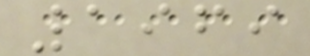1969
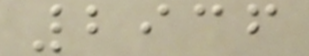2936
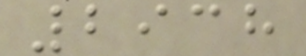2938
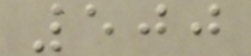500
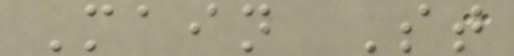Main St
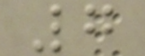7
